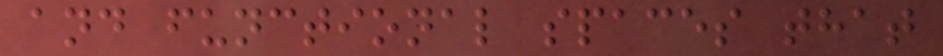and functional spaces that
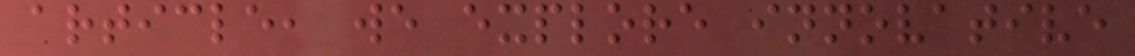article, we explore innovative
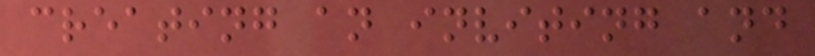creating an inviting and
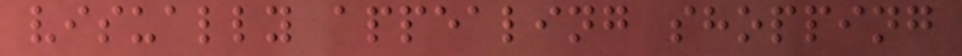visually appealing shopping
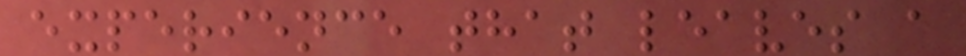experience that leaves a
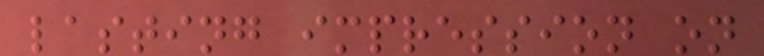lasting impression on
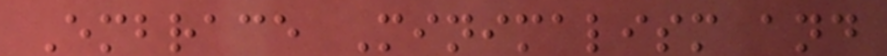Embrace Minimalism and
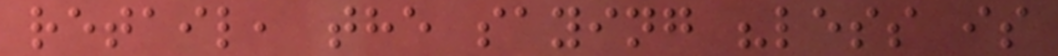retail, the saying "less is
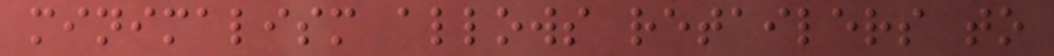minimalism allows retailers to
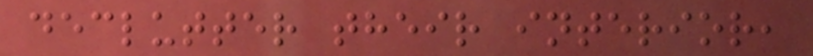declutter their interior,
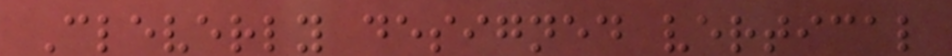Cleverly designed vertical
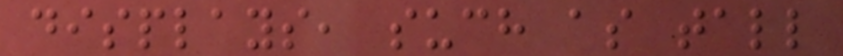displays, such as tall
